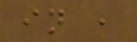in ,
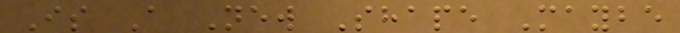Is A New Shape Maybe
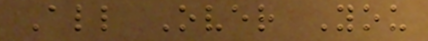All Over You
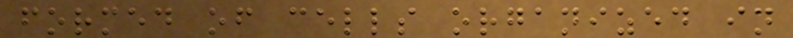formed of cells organized in
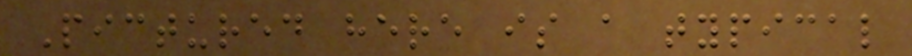Pictured here is a typical
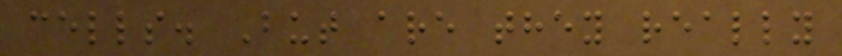cells. But are they really
